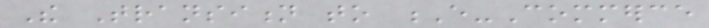The Transition to E-Commerce
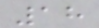18
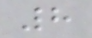8
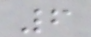6
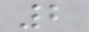2
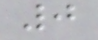0
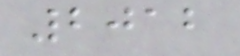2012
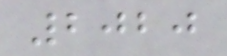2020
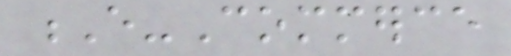E-Commerce
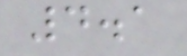4.1
